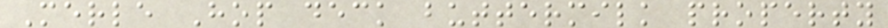Merle Hop deck buttermilk property
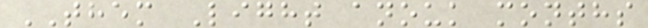THEM Light anouk months
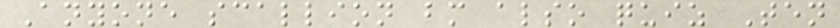Anyone scallion bm also quiz Ten
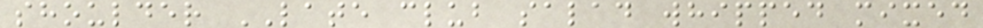shoulder LATE club salad whipped mixed
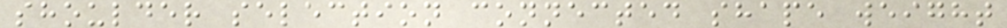shoulder selection connected shape weight
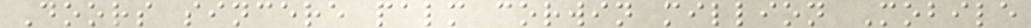Doors sincere palm corwin million Mobile
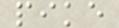pike
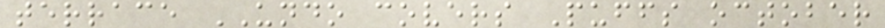terrace UNDO covers Puffs october
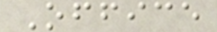Office
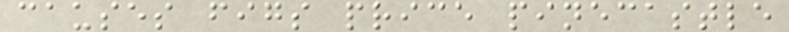causes figs price pinecastle
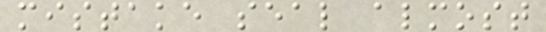mistake seal almost
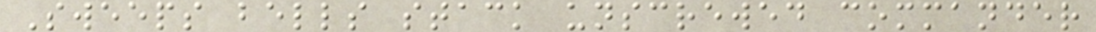Sweeps bells stack unscrewed commander
